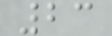23
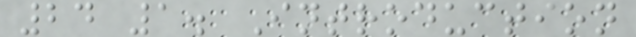24 1. Introduction
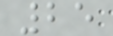25
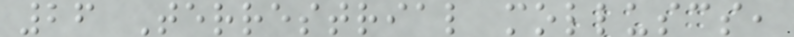26 Terrestrial molluscs,
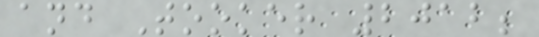and Tooker 2012;
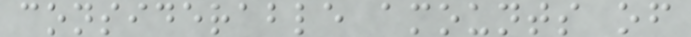considerable amounts of
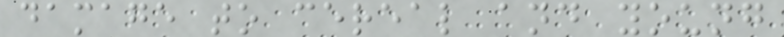damage to cereal and young
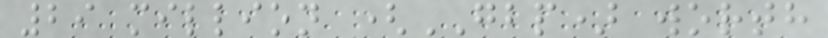29 million (GBP) worth
